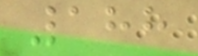188
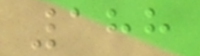188
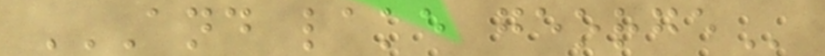AND LAKE GEORGE
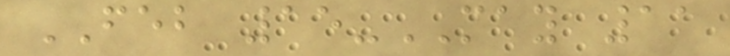FEB 15-MAY 11
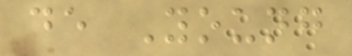de Young
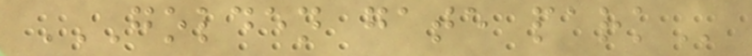GOLDEN GATE PARK
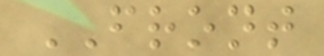FRONT
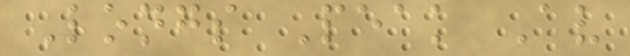Longs Peak Av
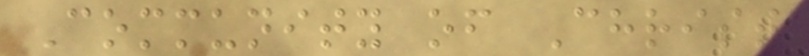Community of Christ
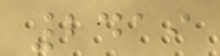2419
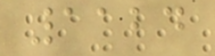1124
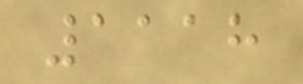1118
